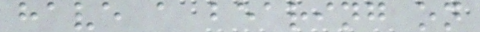have a bearing on
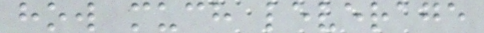how much leverage
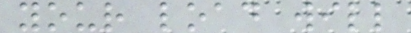your load will
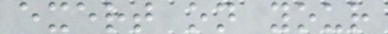exert on your
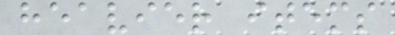heavier items
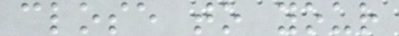close to your
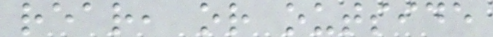rear, or outside
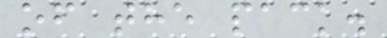of the pack.
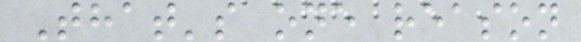That's one reason
